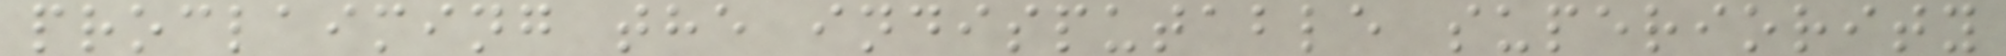proclaiming the indisputable superiority
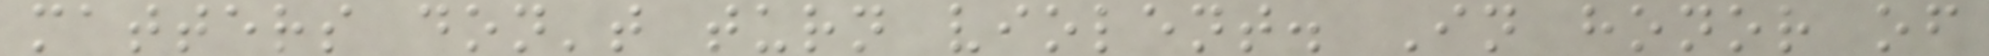matters don't turn violent. In honor of
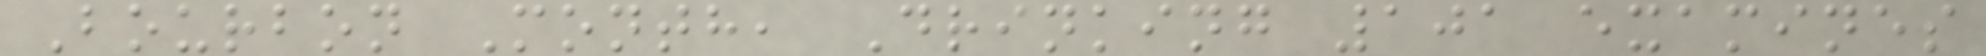Bourbon Month, Drinking 101 examines
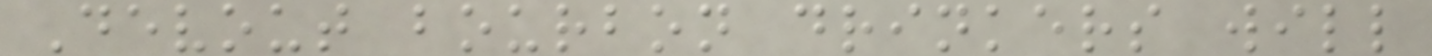Devout bourbon drinkers will
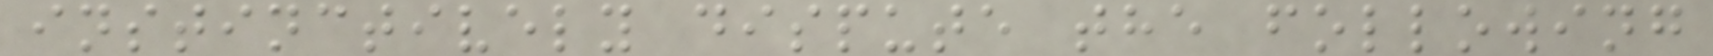instinctively dispute the following
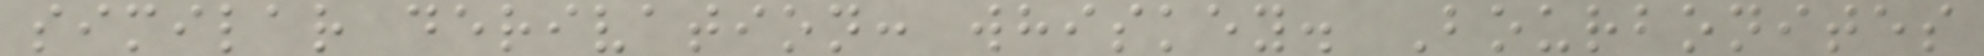similar derivation: whiskey. Bourbonites
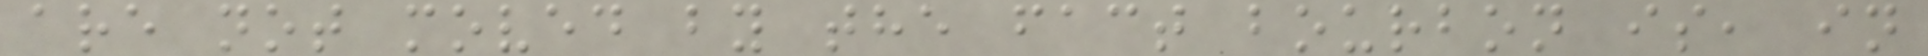are not moved by the fact bourbon is, in
